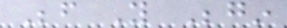Before You Begin
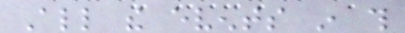All the events in this
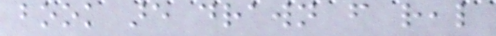book are drawn from real
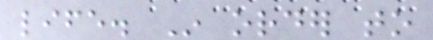life. In order to
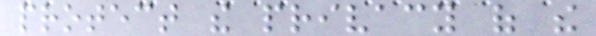protect the privacy of the
